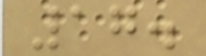17.
